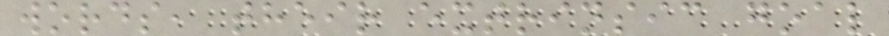words, their extrinsic goal
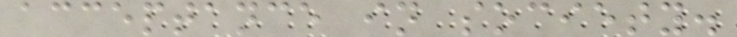acceptance in society.
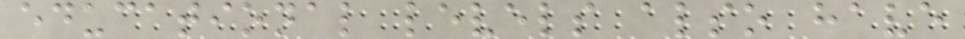educational levels also have
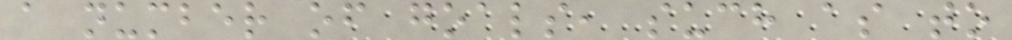a number of goals, such as to
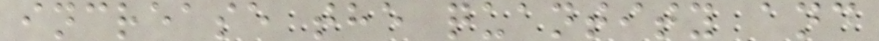increase the quantity and
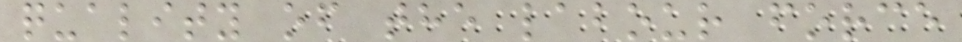quality of the labour force
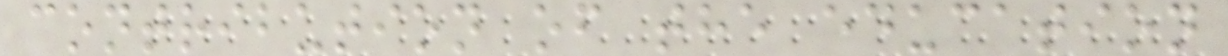contribution of the education
